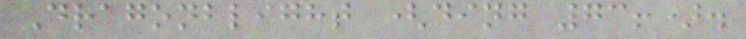Dragonblight (ding 73!).
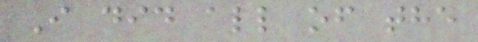I did all of the
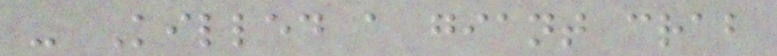- Killed a giant crab
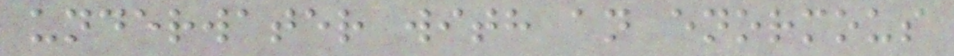underwater with an enormous
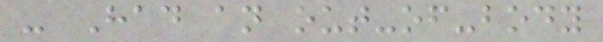- Had an out-of-body
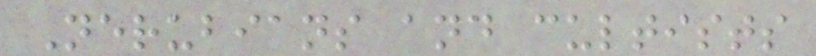Nerubians and cultists
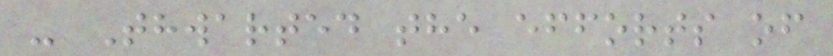- Thwarted the efforts of
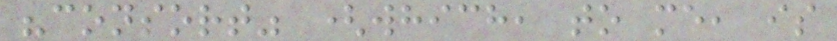"consort" (which, to me, is
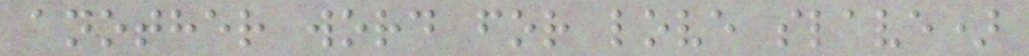another word for love slave)
